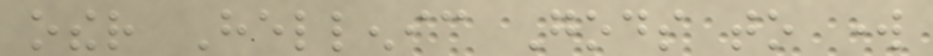other Hellenic Gods to work
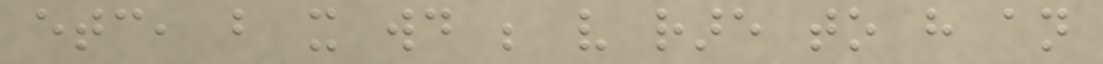etc, but it would be very rare to have an
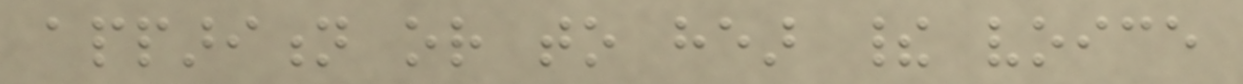apparition or to hear their voice
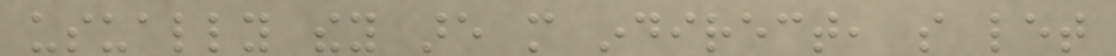usually they are more indirect, so let
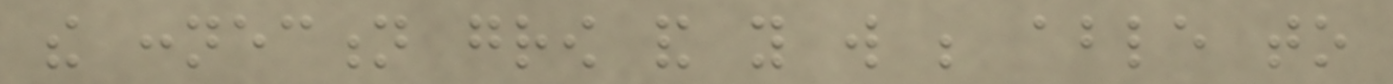the connection grow and you will be able to
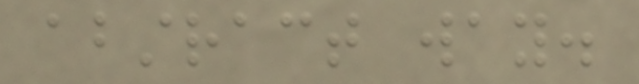abstract way.
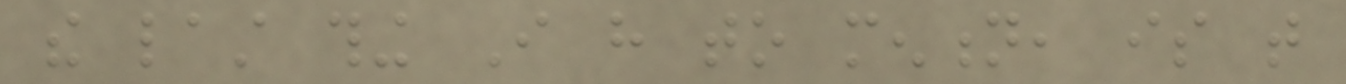the last thing I have to mention, is that
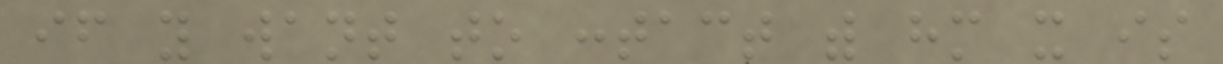if you want to contact with him it is
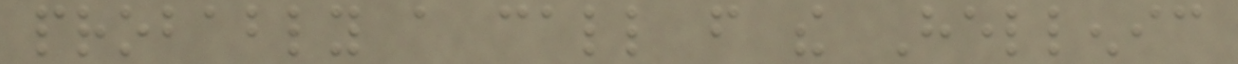probably a call from the Hellenic
